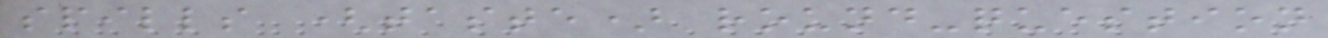spills (taste) round-question
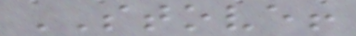STOVE!
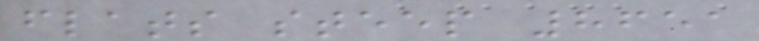flats steep 8651
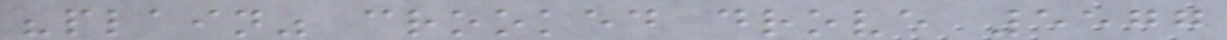"plain" crooked drove 5577
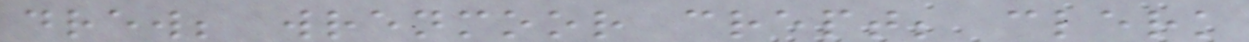drew; wrenmoor crept; clerk
